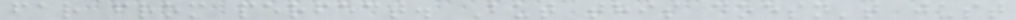far from perfect. But this doesn't just
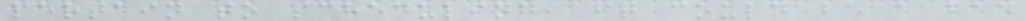pertain to scheduling, it could be a bad
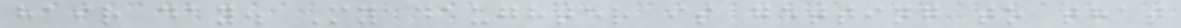hair day. My daughter is getting to that
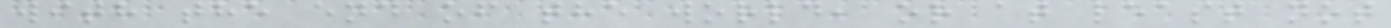with the end of the world, or at least not
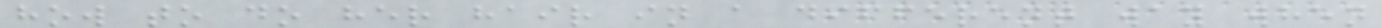how to do her hair in a different way when
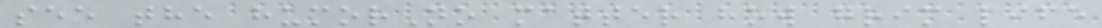see the humorNo matter how grim life
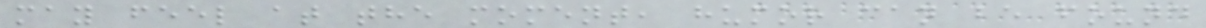may feel at the moment, humor can be found
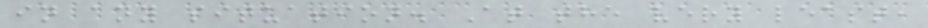in any situation. At the very least,
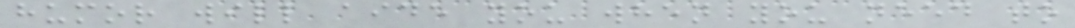humor will aide you when you need to
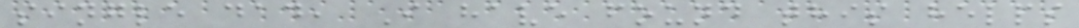single dad, I have found this helps
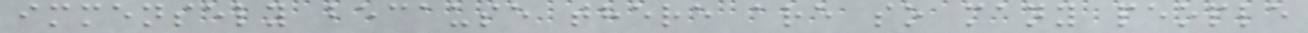immensely because there are so many people
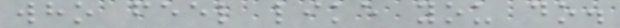who feel like you do.
